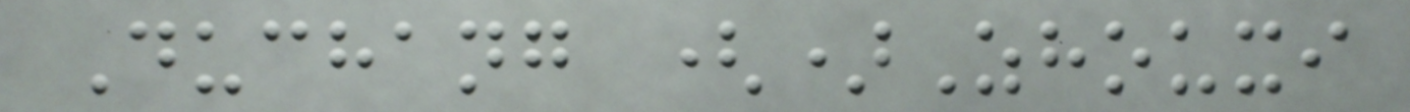Duchang ()Zhouxi
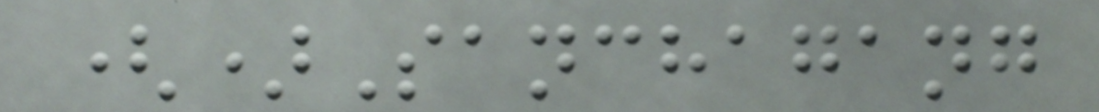()Sanchagang
